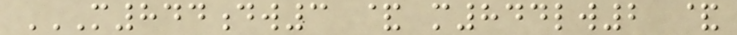M844DW3 & M844LW2 &
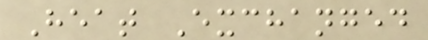Heat Exchanged
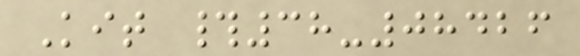Kit #38-08426
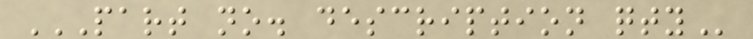PART NO. DESCRIPTION QTY
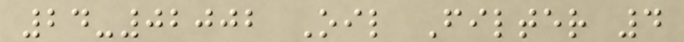24-02002 Oil Filter 4
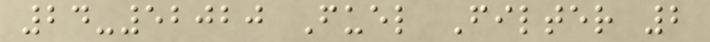24-52020 Fuel Filter 2
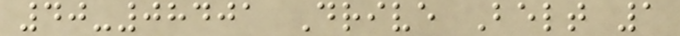40-08401 Drive Belt 1
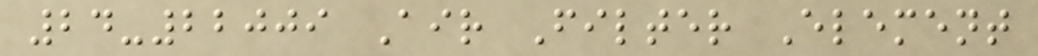24-22009 Air Filter Element
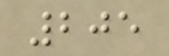205
